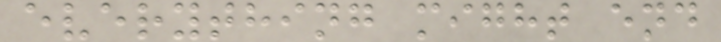everything might end
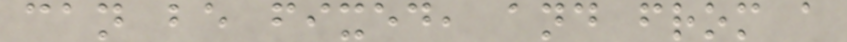can be fixed, and from a
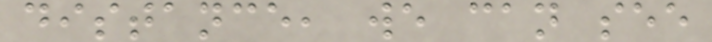distance, we can see
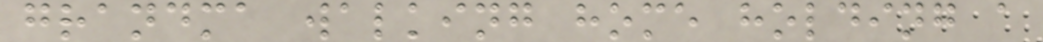grandma walking home holding a
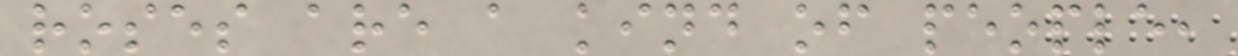roses are a kind of people,
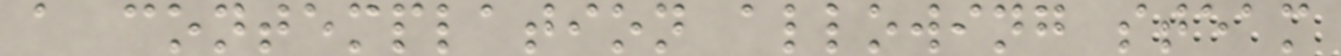a contemplation allowing steam
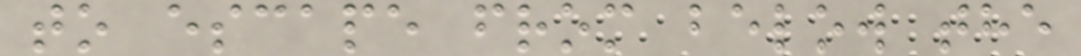to escape from below the
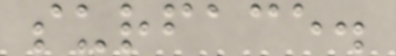surface.
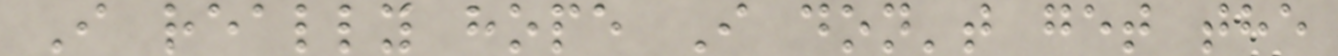I really hope I don't get the
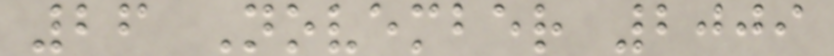26 November 2009
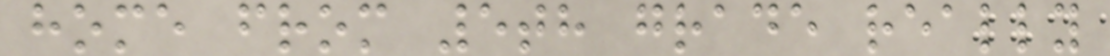home from 5th grade really
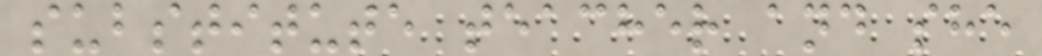substitute teacher and she
